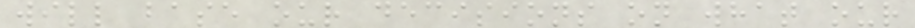will base our decisions on what our
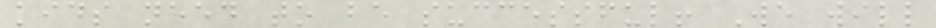kids need to be successful! We will
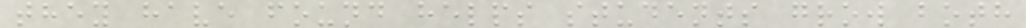they have found helps students grow both
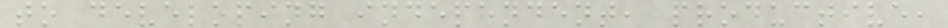to developing independent, productive,
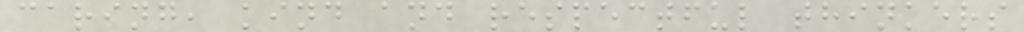caring, kind and respectful thinkers
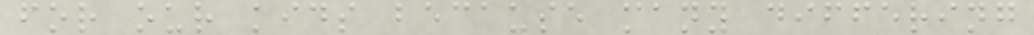for our kids because many differing
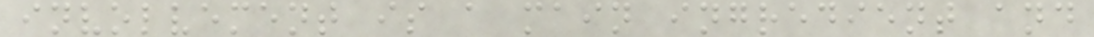involvement is a main ingredient and
